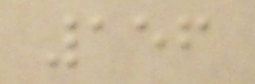156
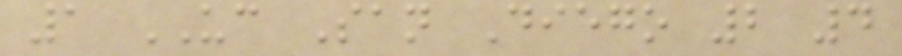1 UC San Diego 2 4
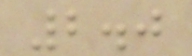2.0
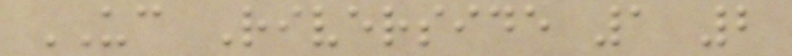UC Riverside 1 2
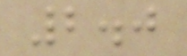2.0
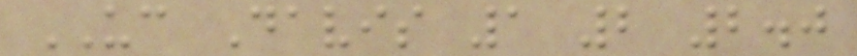UC Davis 1 2 2.0
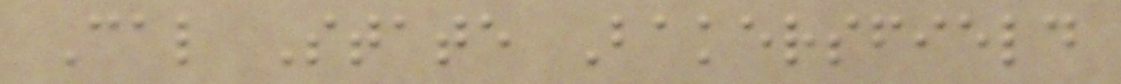Cal State Bakersfield
